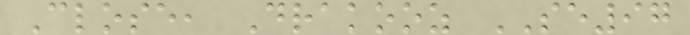Close, Drakooz SE97
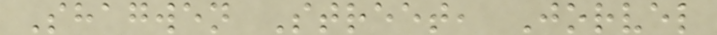Shagwen Street, Jorvel
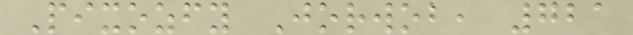Pixozfy Jorwob, 721
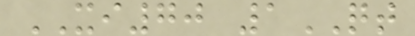XI70 1QT
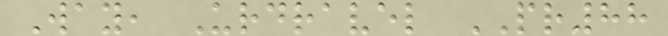Way, Urdravel PR88
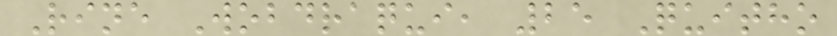Rine Wobdraqui, 25 Quitho
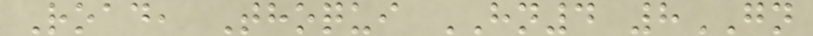Road, Thoqui HN4 8GN
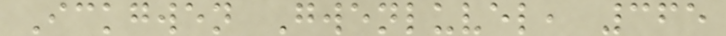Ickgwen Gwenluvel, 365
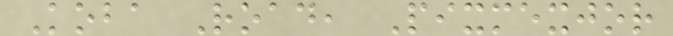Koba Road, Pixmexjor
